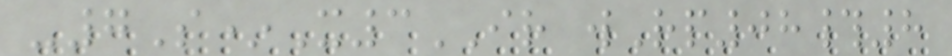-7S*X3IR wRp08#8
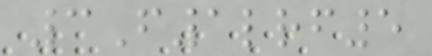3F1lrf5
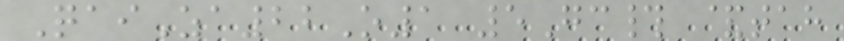QaiZa22O1 5Gc# &tah
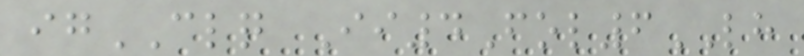igCLQ Ii4Fol6LH
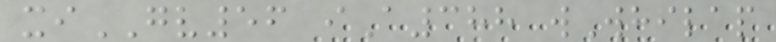xiGV56 iA388 wWhilap
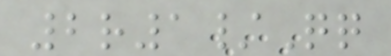2r1/Qq
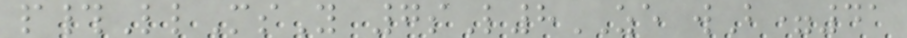p#LlMsY 7sL8ZE wB=41
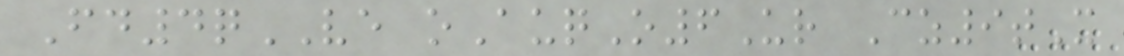Fd4qVE oAuqO6Ur Cz9tX
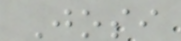Josi
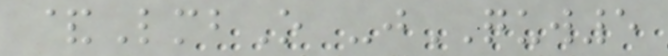&LmbO -jQUW5
